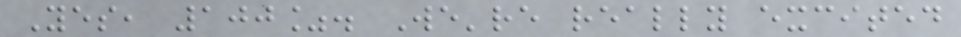Yes, 100%. We're really excited
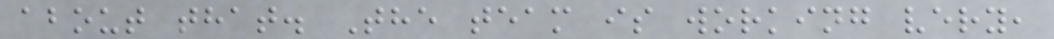about that. The team is working very,
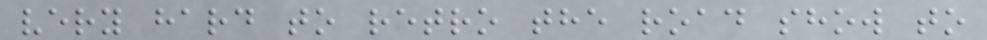very hard to retro the road show to
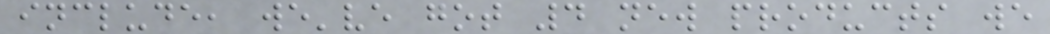include, we've got 4 new products we
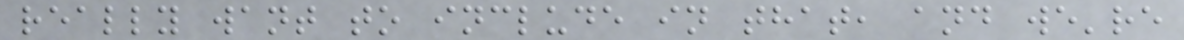really want to include in that, and we're
